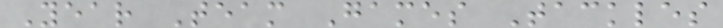Year Team Games Tackles
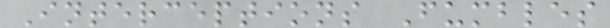Interceptions Fumbles
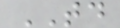TD
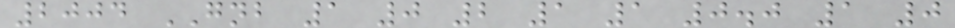2004 GNB 1 0 2 1 1 0.0 1 0
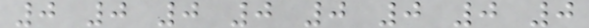0 0 0 0 0 0 0 0
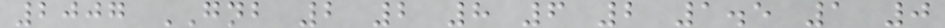2007 GNB 2 2 8 6 2 1.5 1 0
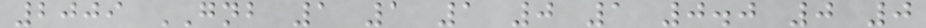2009 GNB 1 1 1 0 1 0.0 0 0
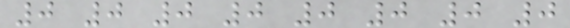0 0 0 0 0 0 0 0
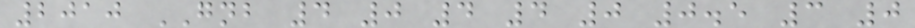2010 GNB 4 0 4 4 0 0.5 3 0
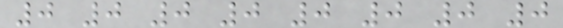0 0 0 0 0 0 0 0
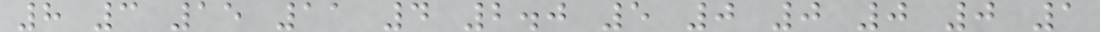8 3 15 11 4 2.0 5 0 0 0 0 1
